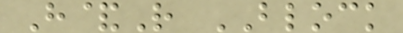H&R BLOCK
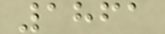1861
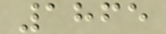1865
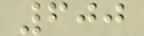600
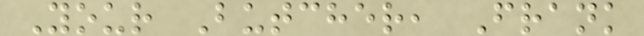Your Butcher, Frank
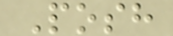Posh
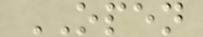OPEN
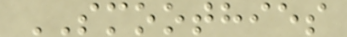SMOOTHIES
